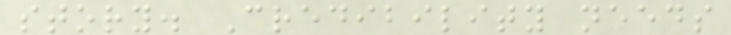story. Credibility needs
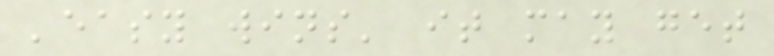'easy wins' it may get
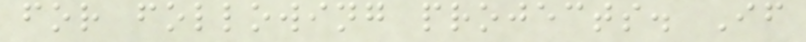for following projects. If
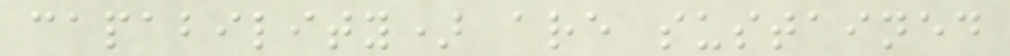capability) are sustained
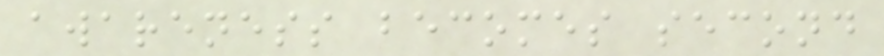awareness becomes second
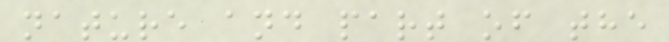nature and part of the
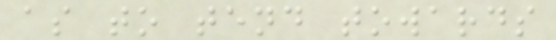as to tend towards
